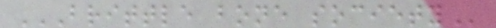BRITTLE BONE SOCIETY
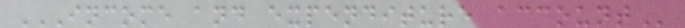INCOME AND EXPENDITURE ACCOUNT
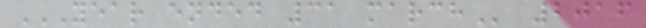YEAR ENDED 31 MARCH 2016
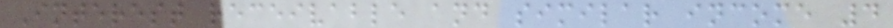Interest receivable and similar income 4
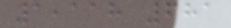1,118 681
